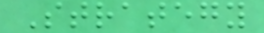Strategy
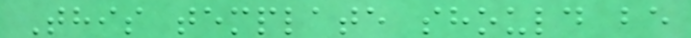This template should be
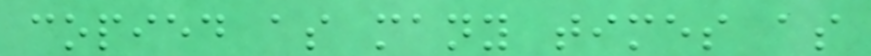copied as many times as
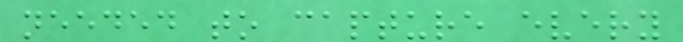needed to capture every
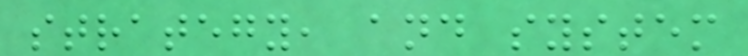strategy, and system
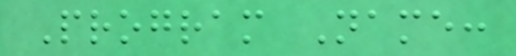Program Name:
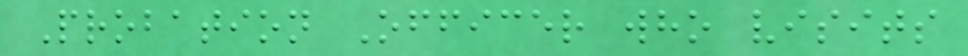Probation Officer who visits
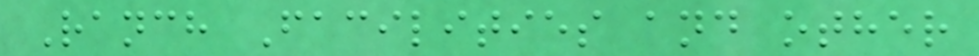Ranch Facilities and other
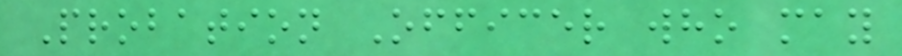Probation Officer who may
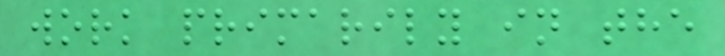work primarily in the
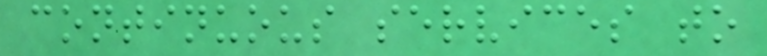continuous services to
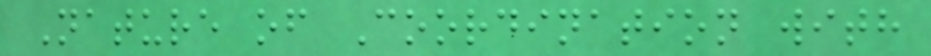Nature of Coordination with
